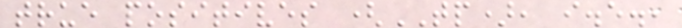true positives (TP), i.e.,
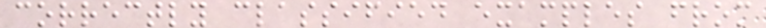correctly classified examples from
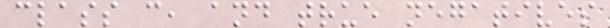class c, and true negatives
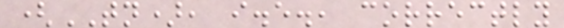(TN), i.e., correctly
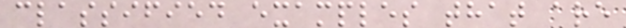classified examples that are
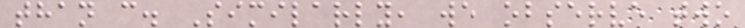than c. Similarly, we observe two
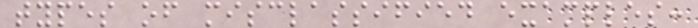types of misclassified examples:
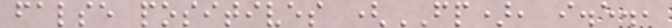false positives (FP), i.e.,
